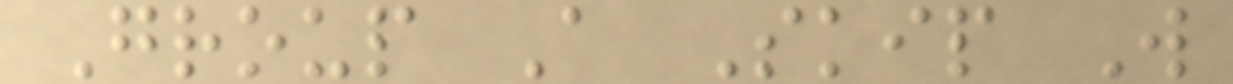Group A Skip W
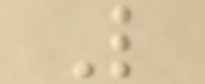L
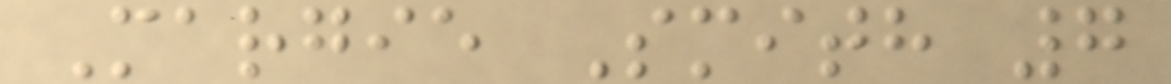Margie Smith 7
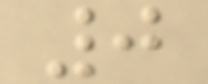0
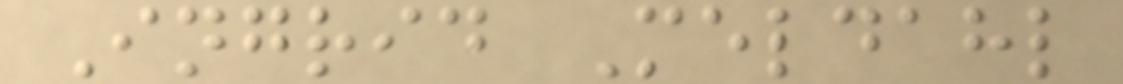Ingrid Meldahl
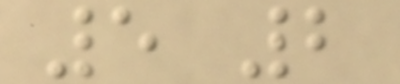5 2
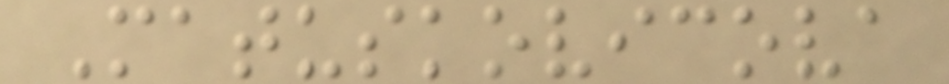Matuskovicova
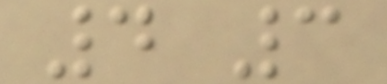4 3
